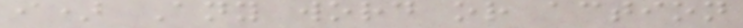i) Any word or action
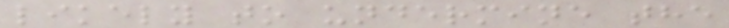likely to undermine the
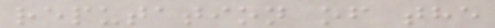reputation of the
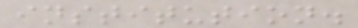institution.
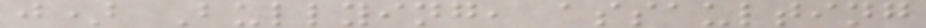j) Bullying, assaulting
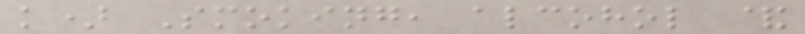k) Smoking, alcohol &
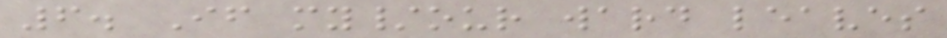6. If my/our ward leaves
